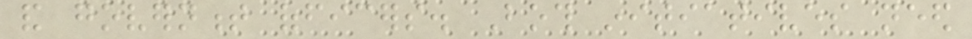and government officers. Both initiatives need
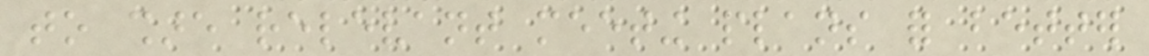to share relevant meeting plans for better
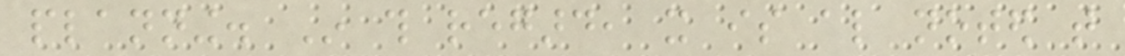planning. In this regard, it is also noted that
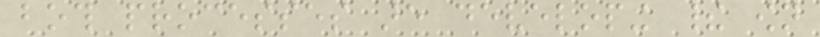both processes are developing their own
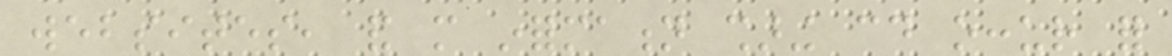websites, and more information sharing could occur for
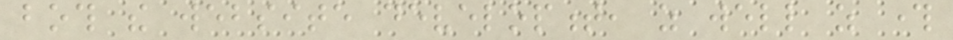both the website development, as well as through
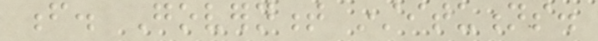f. Government institutions.
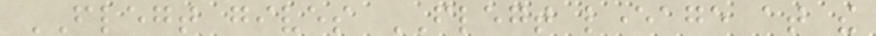FLEGT gives FLEGT leverage at the
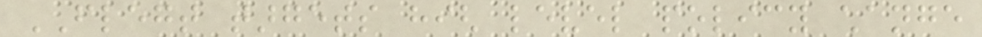FLEGT targets high level policy change
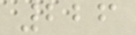226
